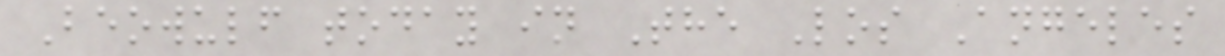Beowulf today in The Los Angeles
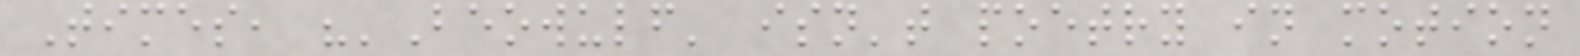Times, "'Beowulf' isn't poetry in motion
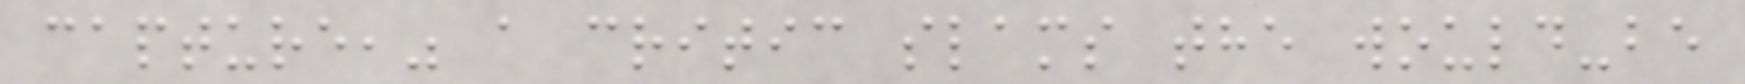capture," a critic slams the would-be
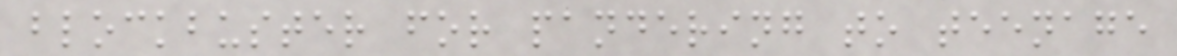blockbuster for pandering to teenage
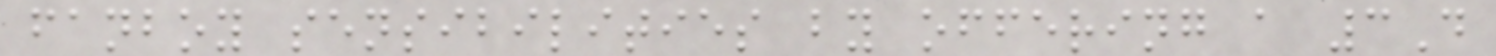fanboy sensibilities by offering a 3D
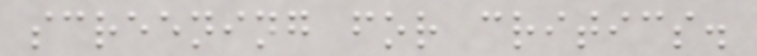screening for critics.
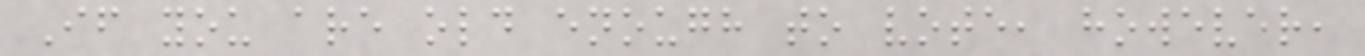If you are old enough to vote, however,
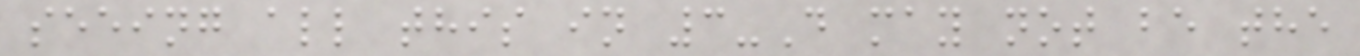seeing all this in 3-D may not be the
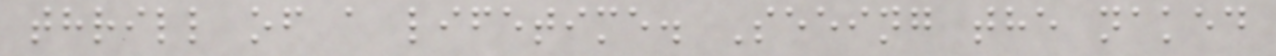thrill of a lifetime. Seeing the naked
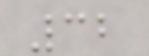32
